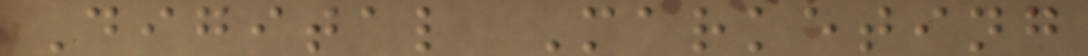Digital Marketing
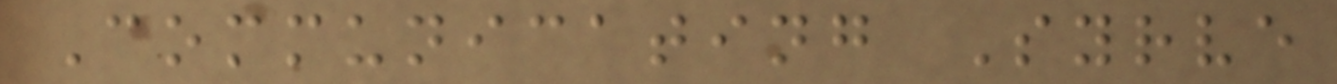Communicating Syrve
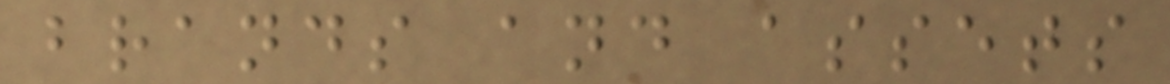brands and assets
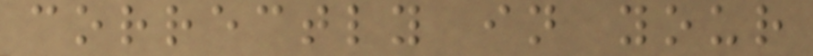correctly in your
